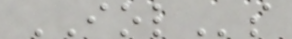IOLs
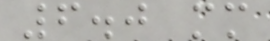6.0 mm
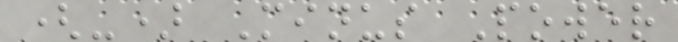(-) Minus Power
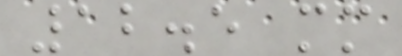12.5 mm
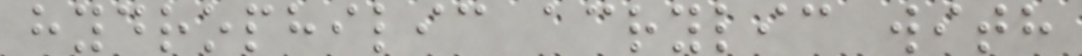hydrophilic acrylic with
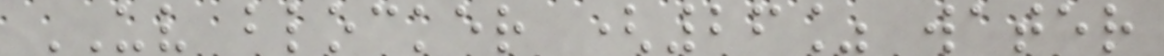UV blocker (26% water
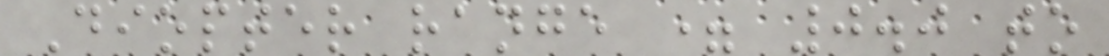Diopter range = 0.0 to
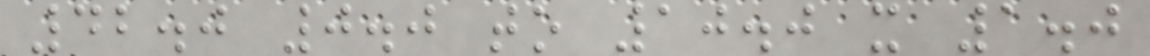42.0 0.0 to 10.0 x 1.0
